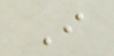I
